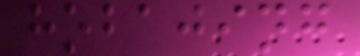hobajing
